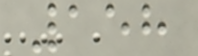158
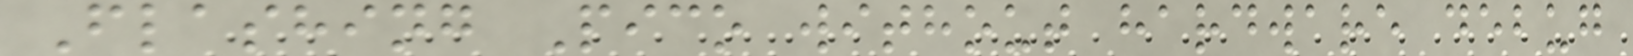Flashing Pico without hardware debug
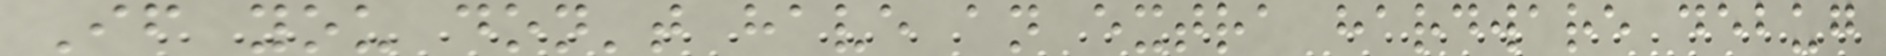If you don't have an extra hardware debug
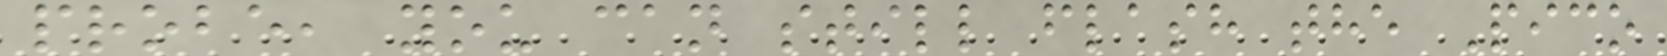probe, you can still flash the Pico
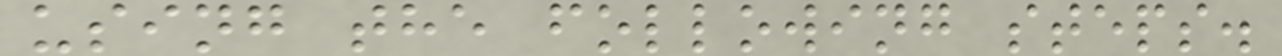using the following steps.
